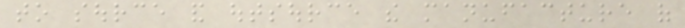to source and outsource the manufacture of
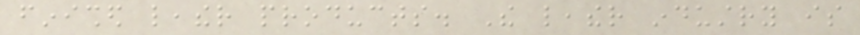finished leather products. The leather industry is
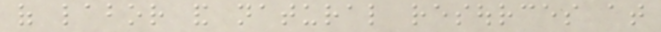of labor and natural resources at
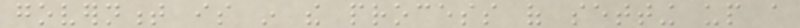government is in the process of setting up a
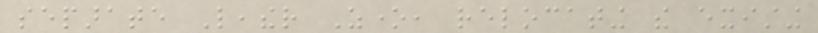separate Leather Zone, relocating the existing
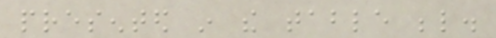presented in the table below.
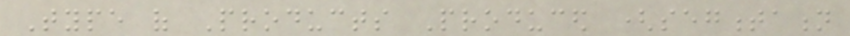Type of Products Produced (segmentation
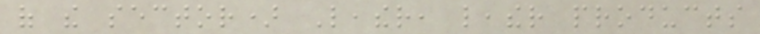of the sector) Leather, leather products
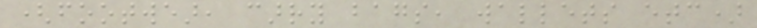(footwear, carry bags, wallets etc)
